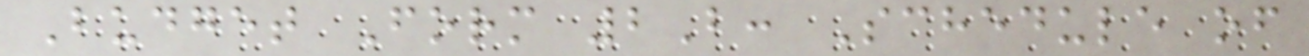Budget Form 2B: Schedule of
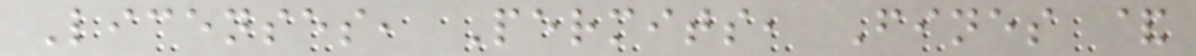Licenses, Permits, Fines &
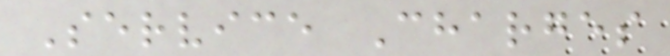Service Charges
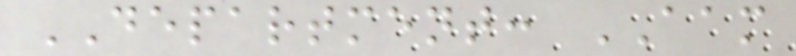DEPARTMENT: AAM
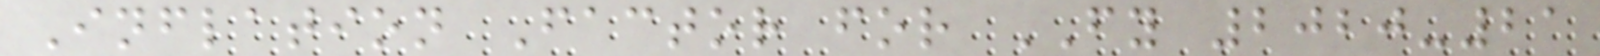Inflation Factor for FY 2020-21
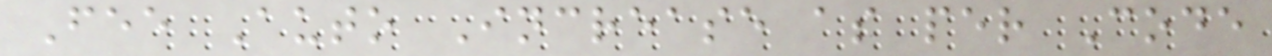Fee Auto Increase as per Code
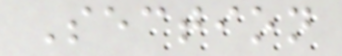Section
